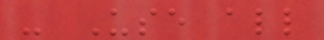- Use all
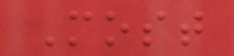Most
